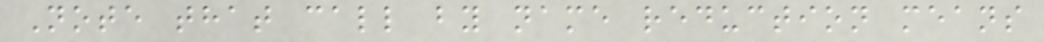Note that call by name reduction means
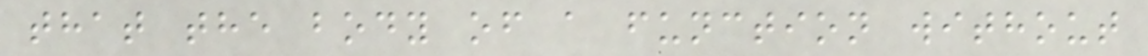that the body of a function without
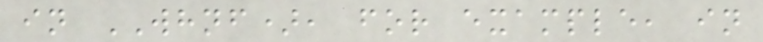in WHNF), for example, in
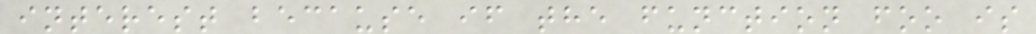interest because if the function foo is
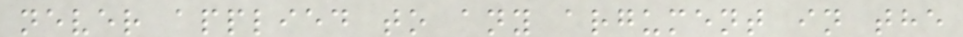never applied to any argument in the
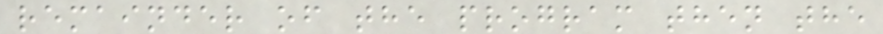remainder of the program then the
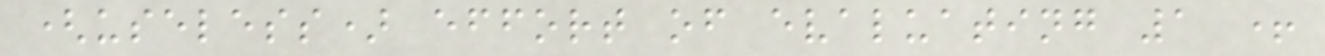(useless) effort of evaluating 1 +
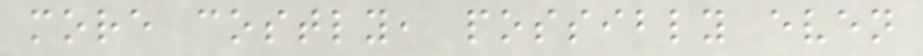more costly, possibly even
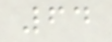64
